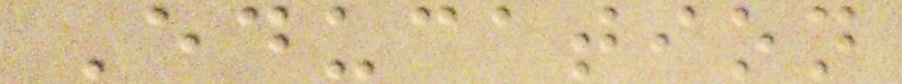Education
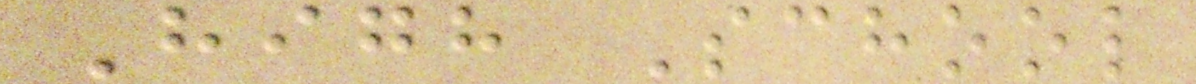High School
